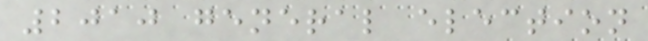2010 general election
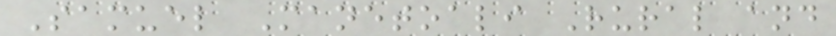Samuel Manetoali Rural and
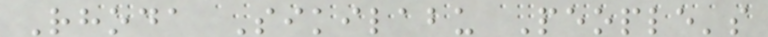Rhoda Sikilabu People's
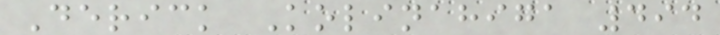Derick Kolinahiga 494
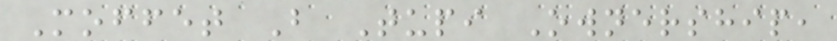Moffet B Tupi Ownership,
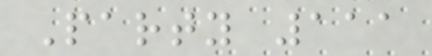Party 111
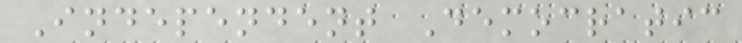Independent Democratic
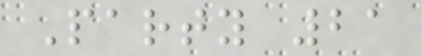Party 21
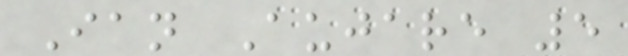Ian Aujare 5
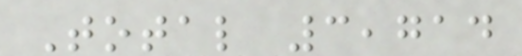Total 3,714
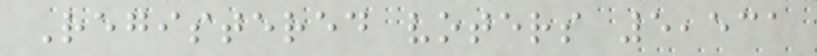Registered voters 5,531
